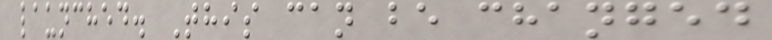launched. This can be changed
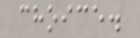choice.
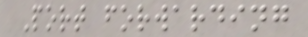Port forwarding
